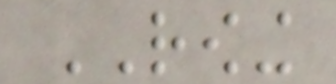ROWING
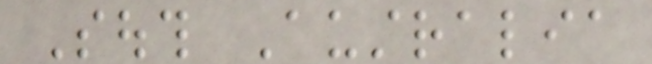South Australia
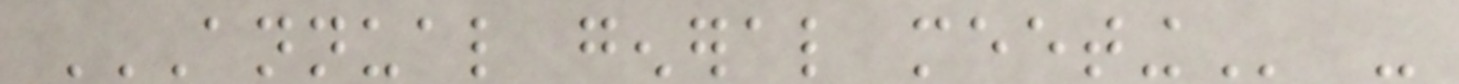ANNUAL GENERAL MEETING -
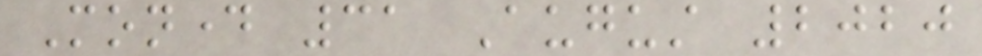Monday 31 August 2020
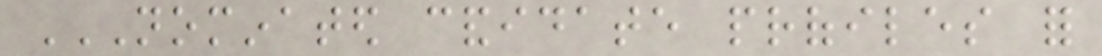NOMINATED CANDIDATE PROFILES FOR
